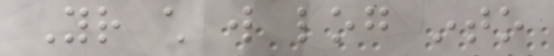Your child will log into
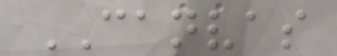CANVAS
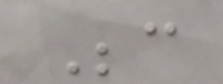Because
